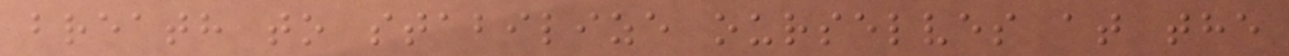breath to stabilize ourselves at the
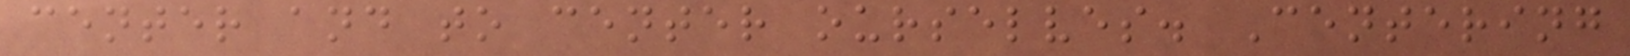center and to center ourselves. Centering
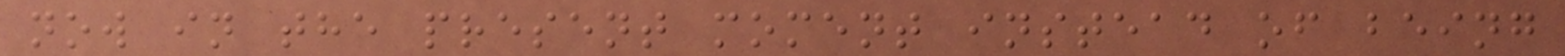now in the present moment instead of being
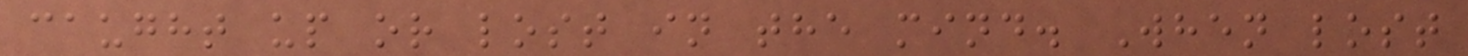caught up or lost in the mind. When lost
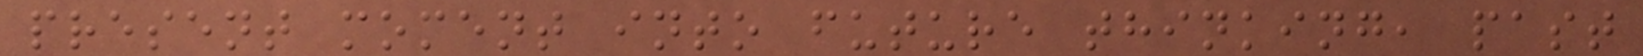present moment into future thinking, past
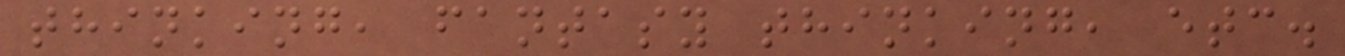thinking, fantasy thinking, etc.
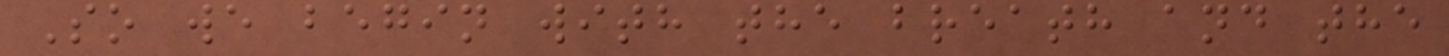So we begin with the breath and the
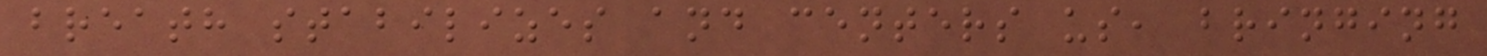breath stabilizes and centers us, bringing
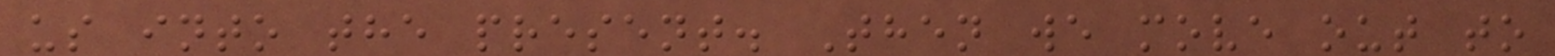us into the present. Then we move out to
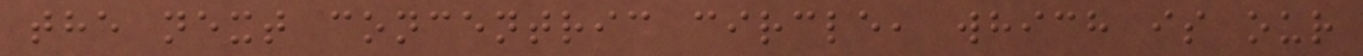the next concentric circle, which is our
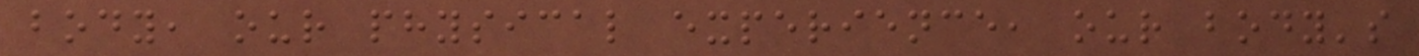body, our physical experience, our body's
